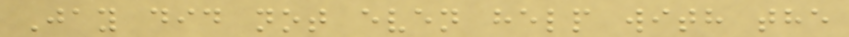Jay did not even help with the
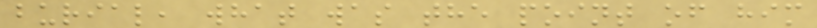burial, what was the point of him
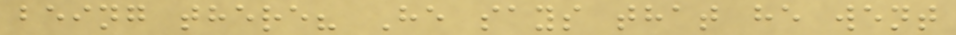being there? He says that he went
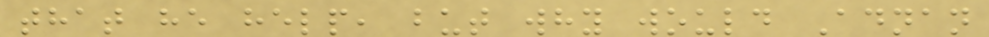that he help, but why would Adnan
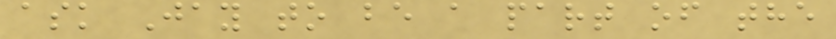ask Jay to be a part of the
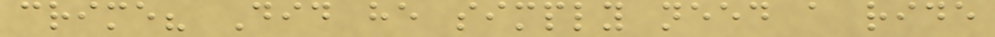crime? Did he simply need a ride
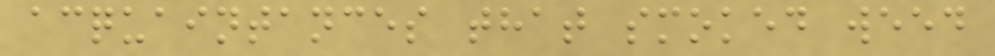acquaintances that smoked weed
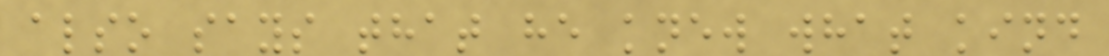also says that he knew what kind
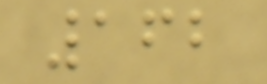162
